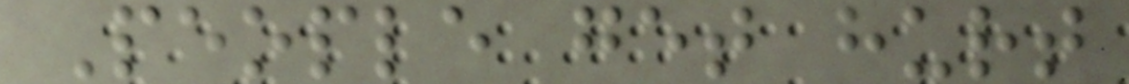People get hurt
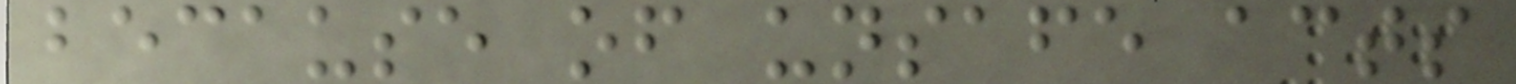because of unsafe acts
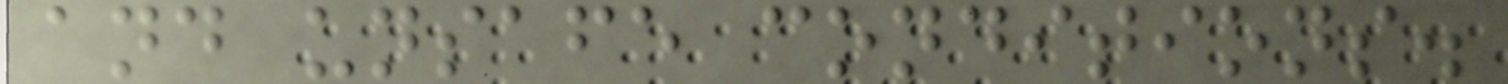and unsafe conditions.
